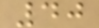40
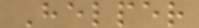Helper
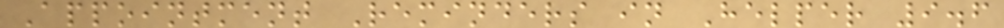Appointment Reminders in Helper 9.6
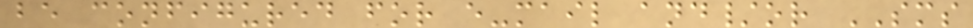be configured for e-mail and/or SMS
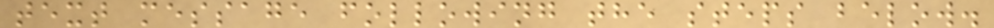text message following the steps below.
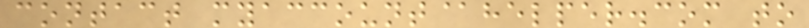contact myaccount@helper.com to
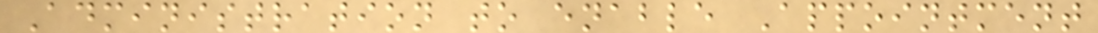Administration to enable Appointment
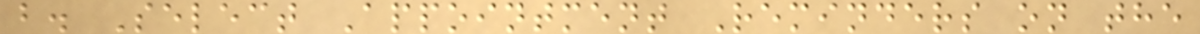b. Select Appointment Reminders on the
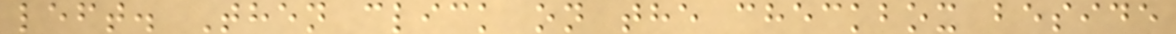left. Then click on the checkbox beside
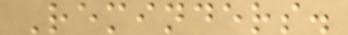Reminders.
